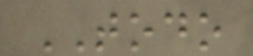TODO
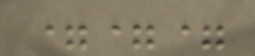===
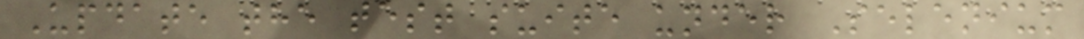Update the test suite under Selenium
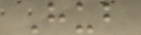Hub
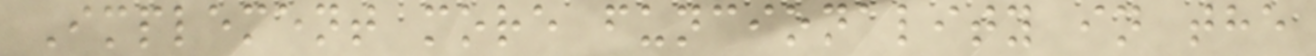Implement more funcionality in the
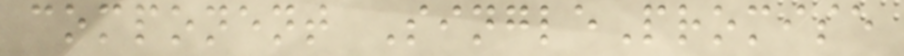component SinglePromise
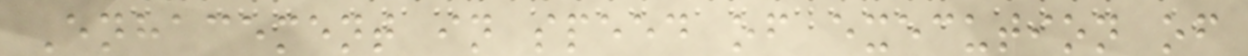Enhacement in speed of execution of
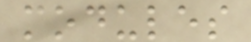modules
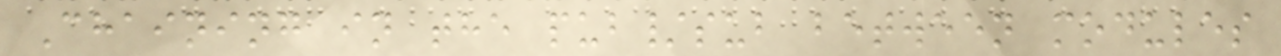Chaining in the pub/sub between modules
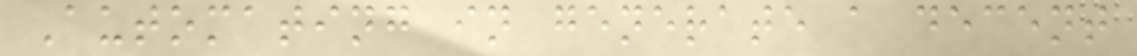Automating in generate a decent
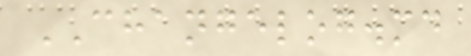CHANGELOG.md
